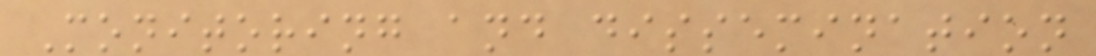Monitoring and dissemination
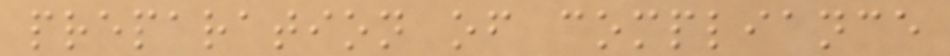preparation of compliance
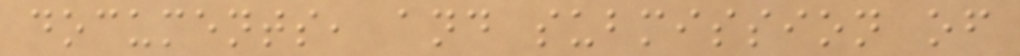documents, and submission of
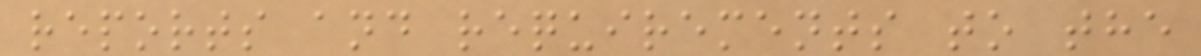reports and requirements to the
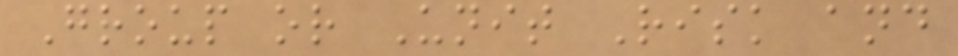Group or Unit Risk and
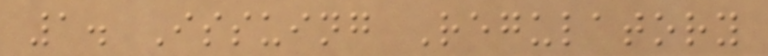1. Issuing Regulatory
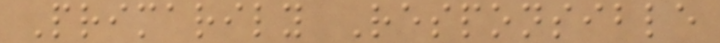Primarily Responsible
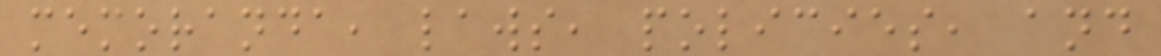memoranda, laws, policies, and
